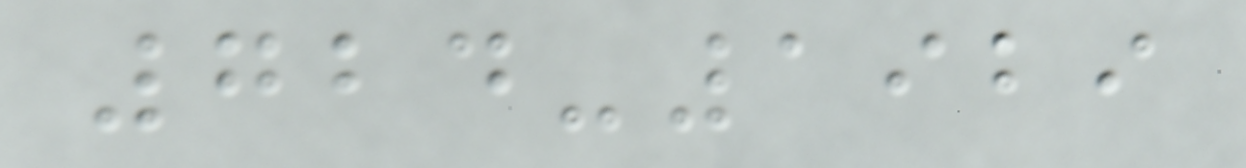724-1929
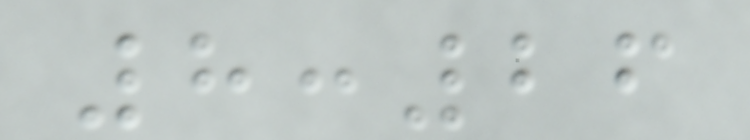8:26
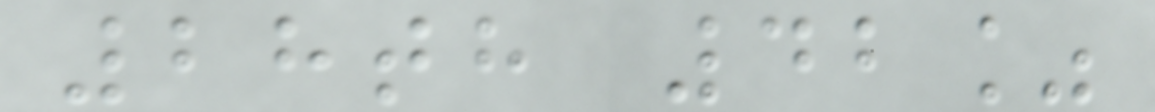28th 42%
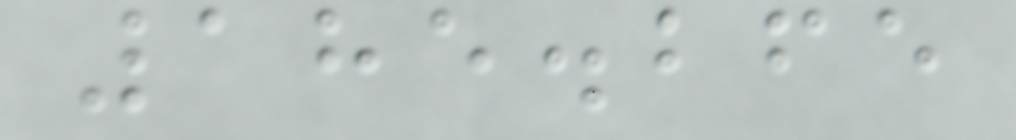185.265
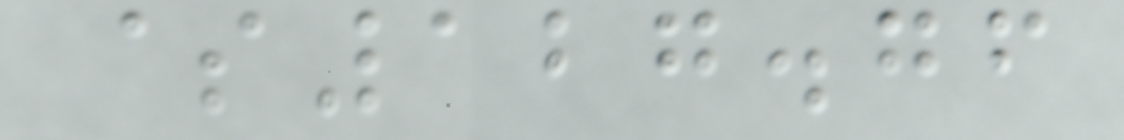$127.76
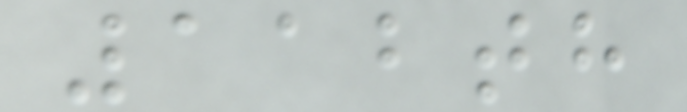112th
